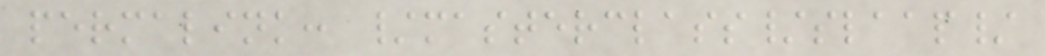permalink: /masterclass/slaap/
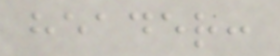header:
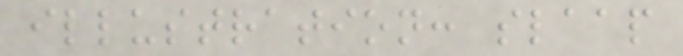illustration: slaap
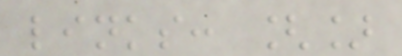links: []
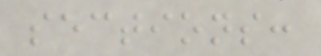sections:
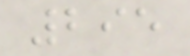295
